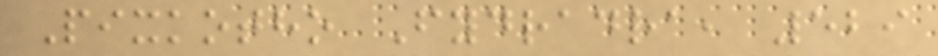Pixkotho Fydradra, 529
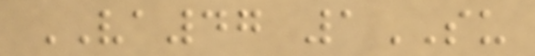VA47 1SU
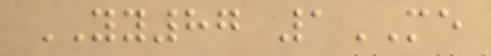YY87 1ME
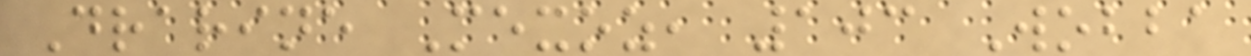Drarine Mexoz, 103 Wobba
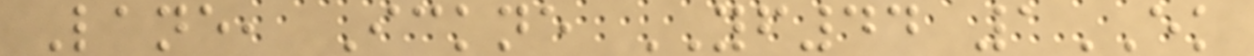Lane, Ickne YF44 1EK
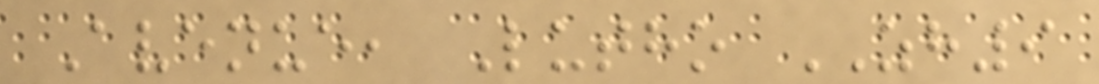Avenue, Lutho ZH9
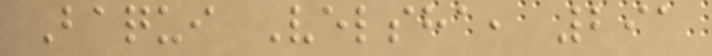Baqui Velsha, 291
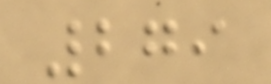279
